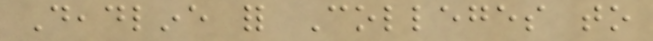Deadline for Colleges to
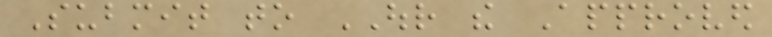Submit to OUR the Approved
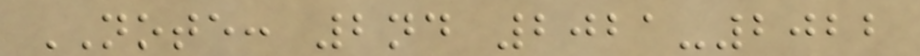NOTE: 2nd 2021-2022
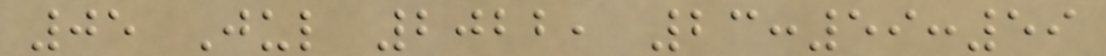05 Jul 2022, 23:59:59
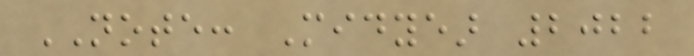NOTE: Midyear 2022
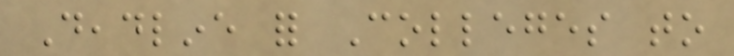Deadline for Colleges to
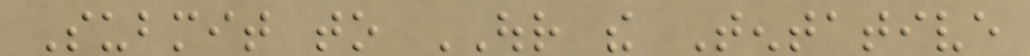Submit to OUR the Tentative
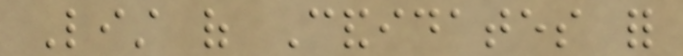List of Candidates for
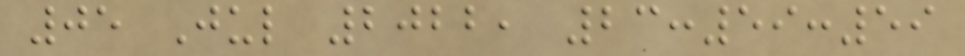05 Jul 2022, 23:59:59
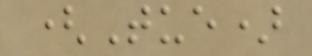(Tue)
